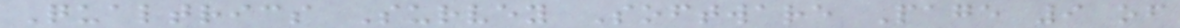Qualtrics Survey Software Page 9 of
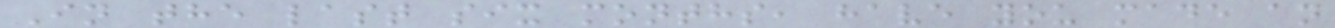In the last six months, have you made an
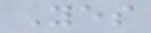Yes
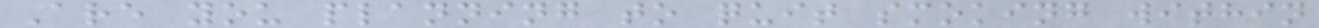Are you planning to quit smoking within
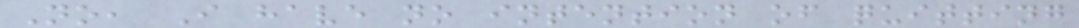No, I have no intention of quitting
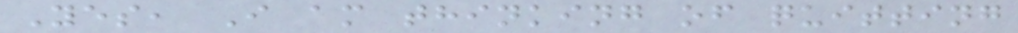Yes, I am thinking of quitting
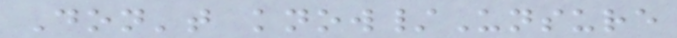Don't know/Unsure
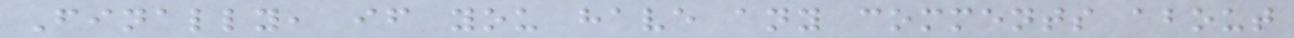Finally, if you have any comments about
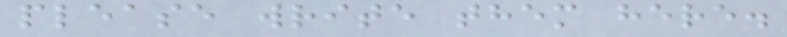please write them here.
